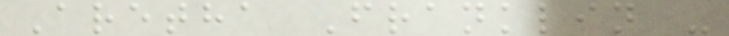Aretha Franklin -
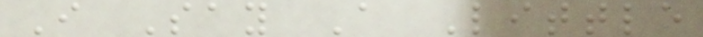I Say A Little
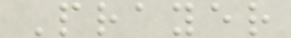Prayer
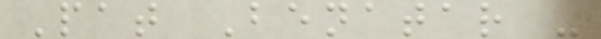Pat Benatar -
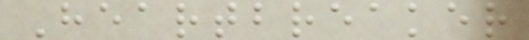Heartbreaker
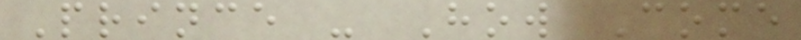Prince - How Come
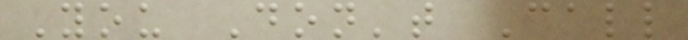You Don't Call
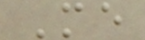Me
